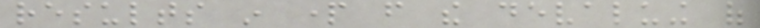results in part from the devaluing of
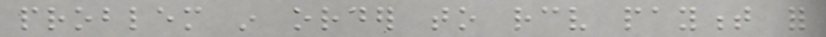problem in order to receive payment for
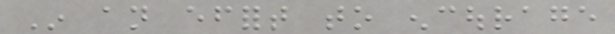In an effort to encourage
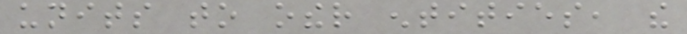units to other entities, the
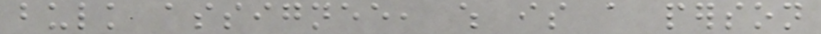bulk assignee, which is a person
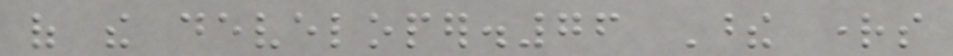of the developer.76 These rights
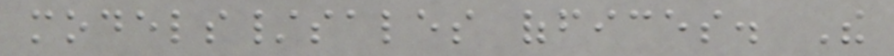models/sales offices. The
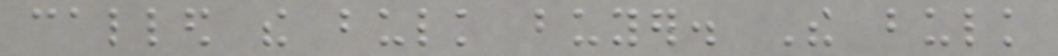called the bulk buyer. The bulk
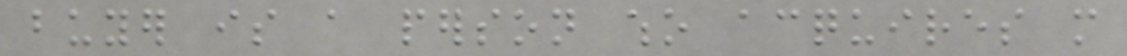buyer is a person who acquires more
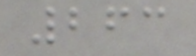263
